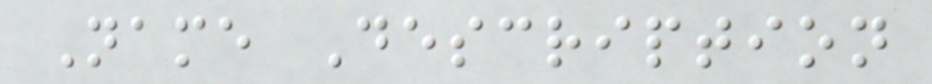Name Description
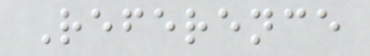Reference
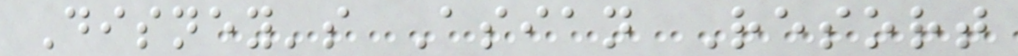Disney's Asian Resort
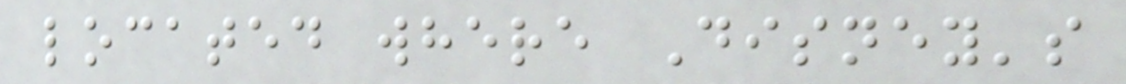located where Disney's
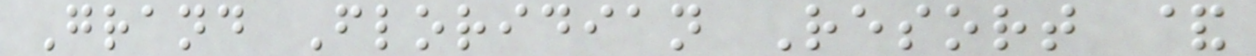Grand Floridian Resort &
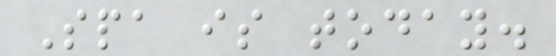Spa is today.
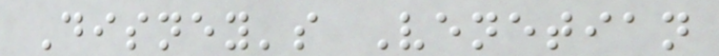Disney's Venetian
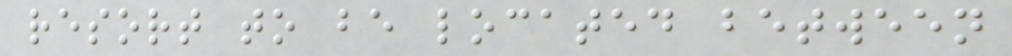resort to be located between
